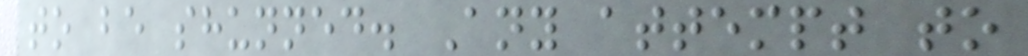to be shunned. Any attempt to
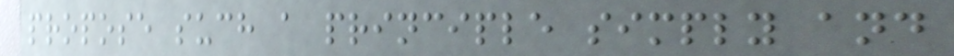propose such a principle simply and
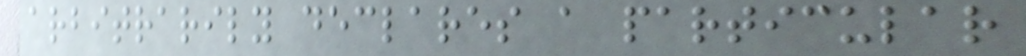arbitrarily declares a particular
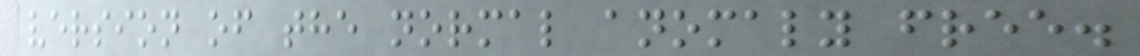version of the normal anomaly free.
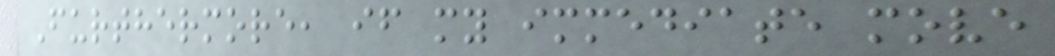Furthermore, if my immediate move
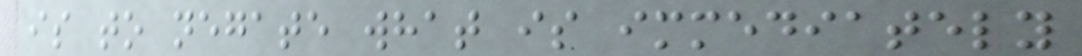is to negate what is immediately
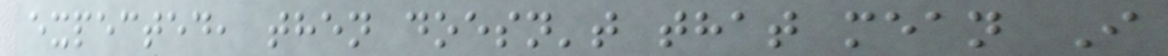expected, then doesn't that mean I
